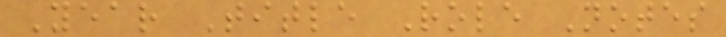Year Title Role Notes
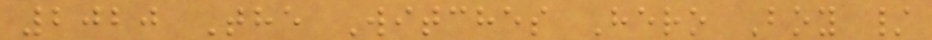2020 The Witches Hero Boy /
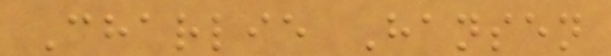Charlie Hansen
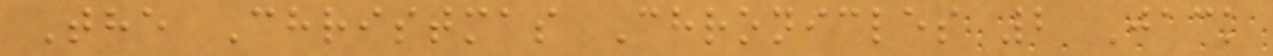The Christmas Chronicles 2 Jack
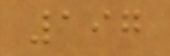197
